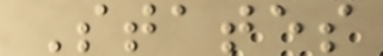States
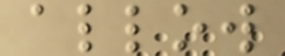allow
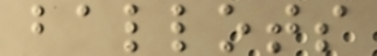ballots
